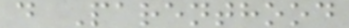d Parenthood
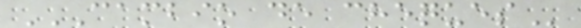CAMBIO DE CHEQUES
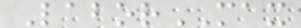LaborMAX
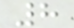8
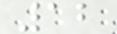12
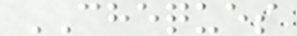CHEQUES
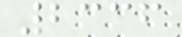2336
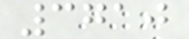3710
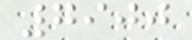7900
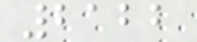2122
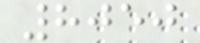8050
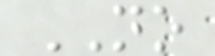NO
